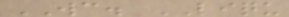WC. LIQU
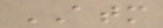ATM
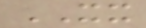XX
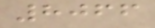8066
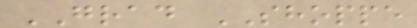GRAD SHOPPE
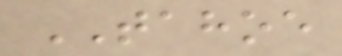TAHOE
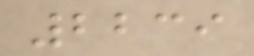2239
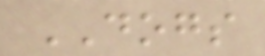DOGS
